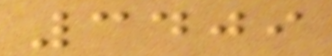3409
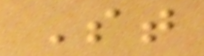St
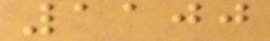1100
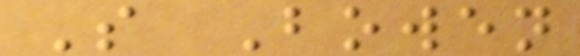S Bowen
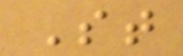St
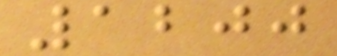1200
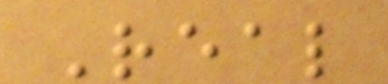Real
